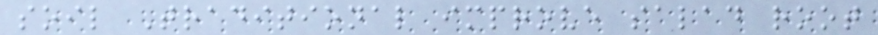soil Traditional improve salad root
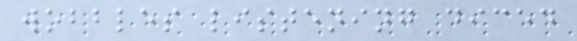wobbles listening diced
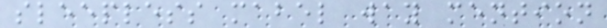sleepless mabel way mention
